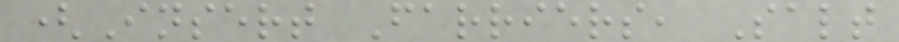(Insert Farriers, Salt
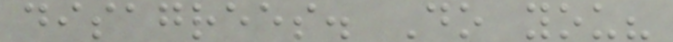disagrees. Do you?
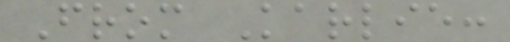From Karlie:
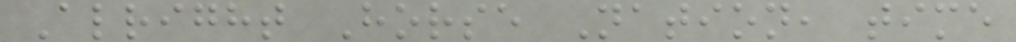Alright Horse Nation, time
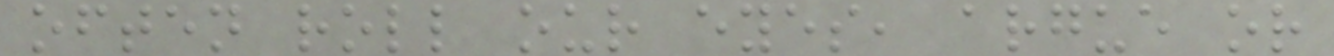often roll our eyes, argue or
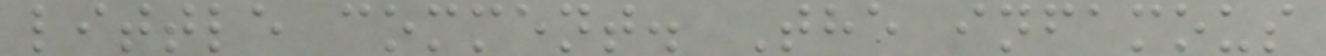little comment. The infamous
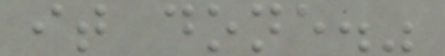it done."
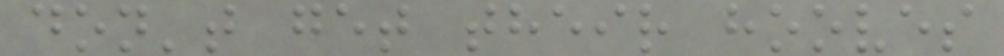don't get their hooves
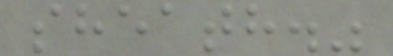sheath."
